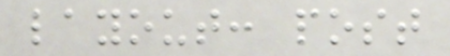layout: post
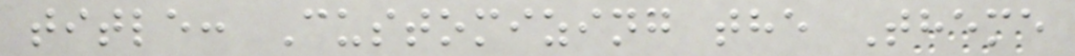title: Customizing the Theme
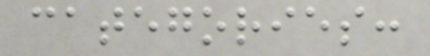categories:
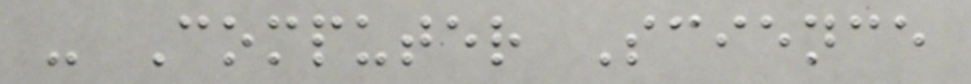- Computer Science
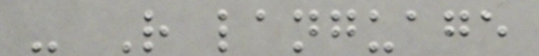- R language
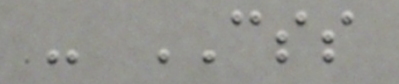- CSS
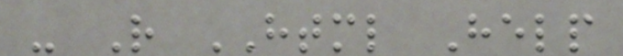- R HTML Help
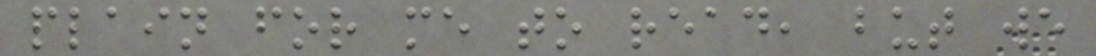plain for me to read, but we
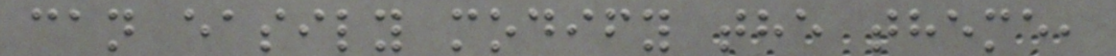can easily modify the theme,
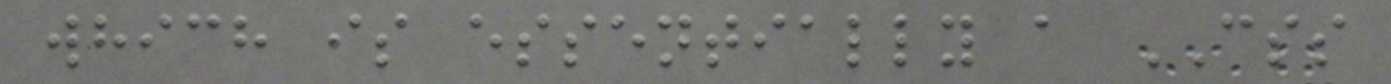which is essentially a CSS
